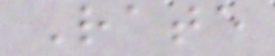Rate
